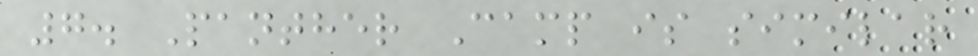7. Panther Camp is similar
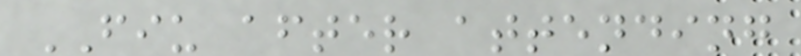FIU after attending
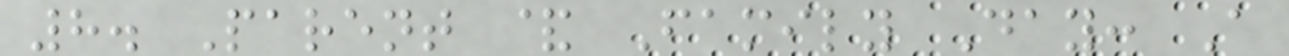8. Parent & Family Day: A
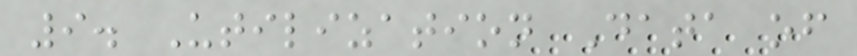9. Utilization Data of
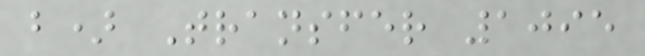b) Transfer 1095
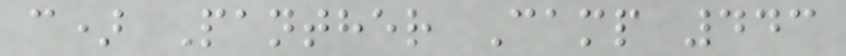c) Panther Camp 443
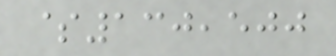$130,500
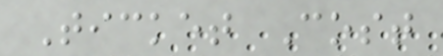Ticket Cost
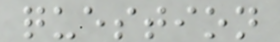question
